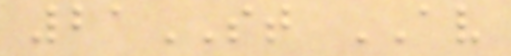21ST AV
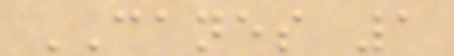CANES 1
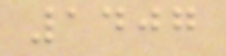1407
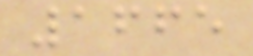1665
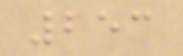253
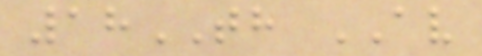18TH AV
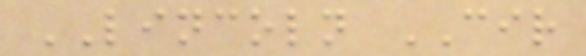LINCOLN CIR
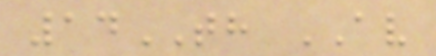14TH AV
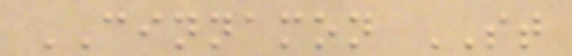CINNAMON ST
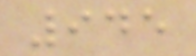945
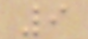9
